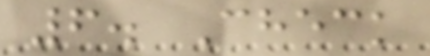6. Check
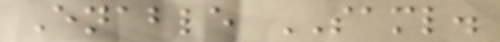Enable SAML.
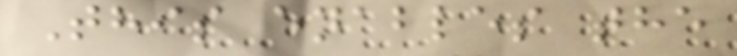This enables the
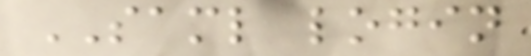SAML login
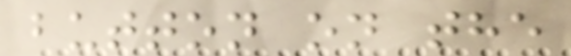button on the
